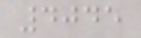4045
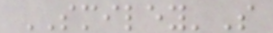SMILEY'S
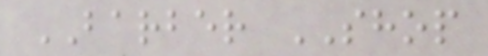BARBER SHOP
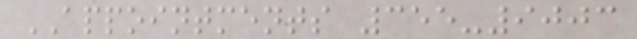APPOINTMENTS 355-9003
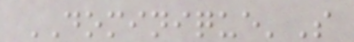DOMINIQUE'S
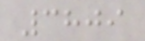3809
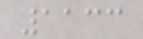1133
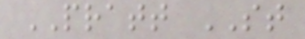PRATT ST
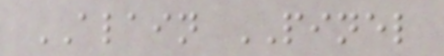ALAIN PINEL
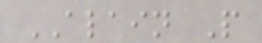ALAIN P
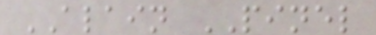ALAIN PINEL
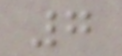7
